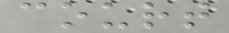court
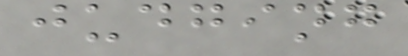judging
